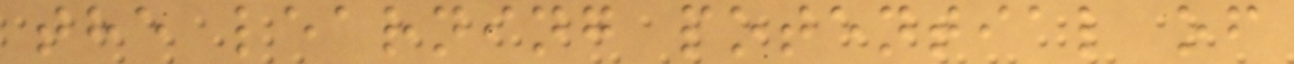the learning potential of
